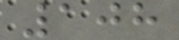108
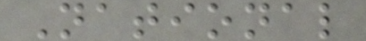National
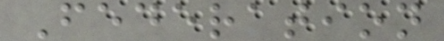Federation
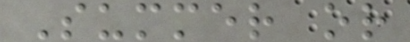Summer or
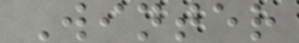Winter
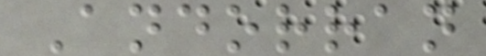Andorran
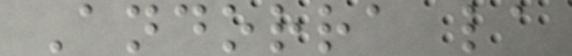Andorra la
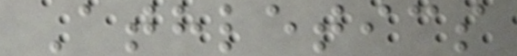Athletics
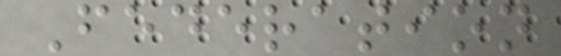Federation
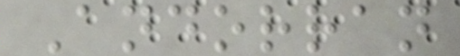Andorran
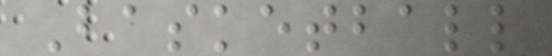Basketball
